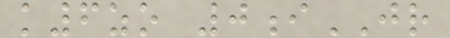k6zo 0iJR
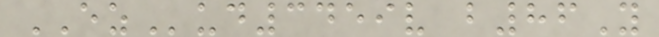EZud3459v b86Y
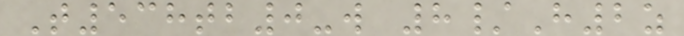T538tb0-w 8/H2z
